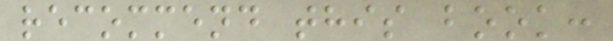recommend this book:
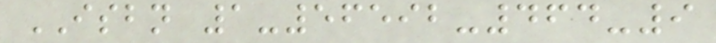ISBN 1-56592-464-9
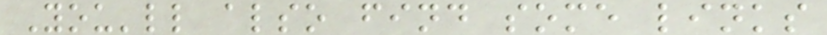You'll also find some links
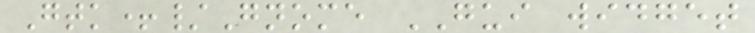Gtk+/Gnome GUI widget
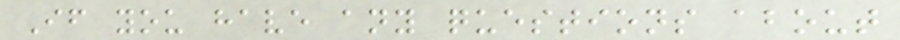If you have any questions about
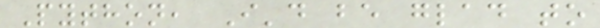Python, I'd be glad to
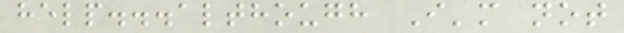help...although I'm not
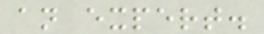an expert.
